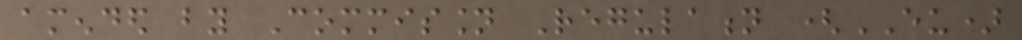amended by Commission Regulation (EU)
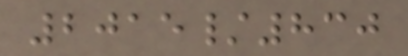2015/830
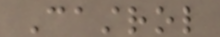Castrol
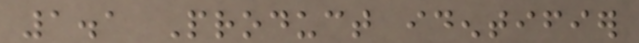1.1 Product identifier
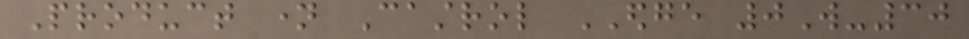Product name Castrol EDGE 0W-30
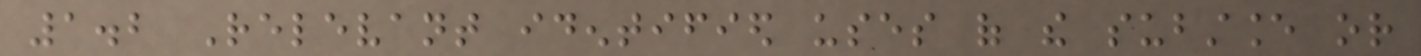1.2 Relevant identified uses of the substance or
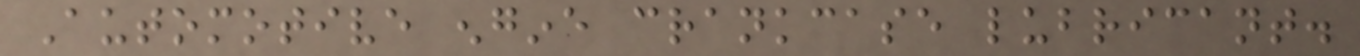Automotive engine crankcase lubricant.
